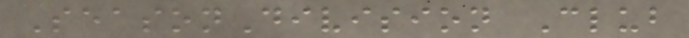SeasonDivision Club
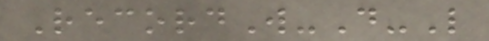RecordW-D-L
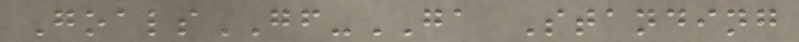GoalsGF-GA Standing
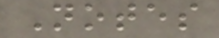Notes
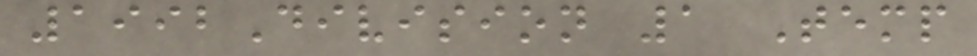1992Division 1 Temp
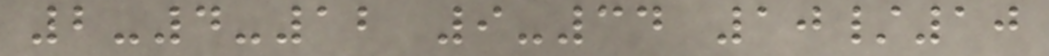2-4-12 9-34 10/10
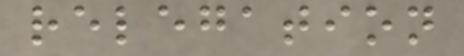relegation
